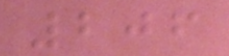206
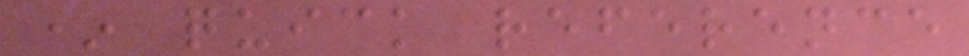* quick reference
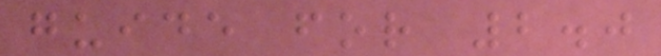guide for 2.0
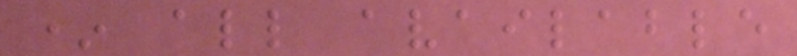* all available
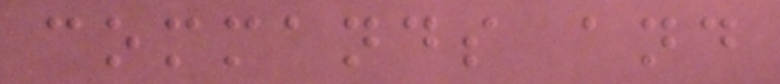commands and
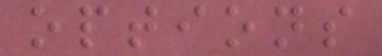options
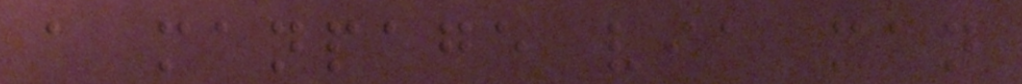a manpage via man
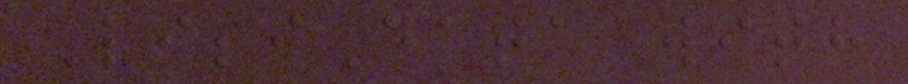VisiData with
